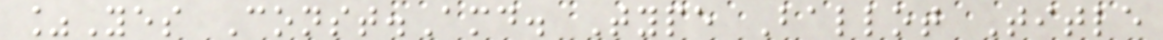%Yes Const.Amd. Type Ballot Title
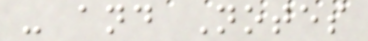- and Notes
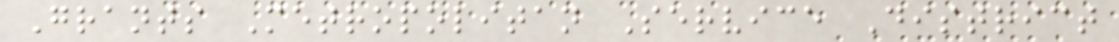Grants Metropolitan Service District
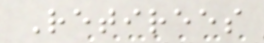Retirees
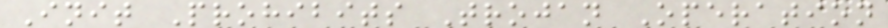Init Prohibits Trojan Operation
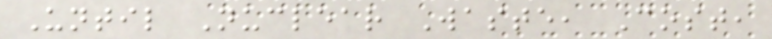Until Nuclear Waste, Cost,
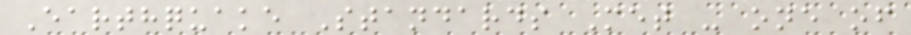Earthquake Standards Met - one of
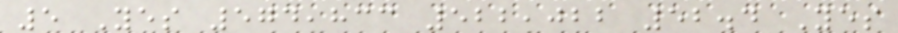5 Yes 574,833 522,022 52.4 Yes
